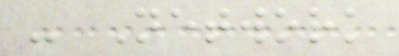- Network
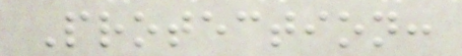Protection:
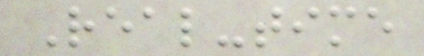Real-time
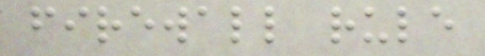firewall rule
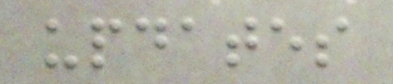updates
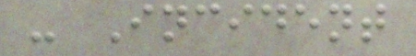- Incident
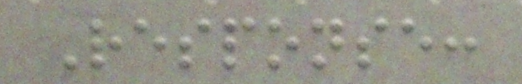Response:
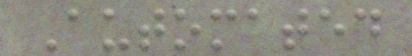Automated
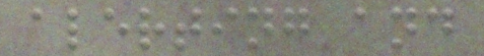alerting and
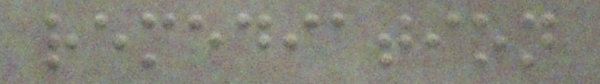remediation
